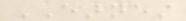EARNEST
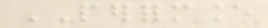PERFORMANCE
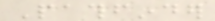Pathfinder
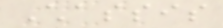Chassis
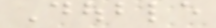Double
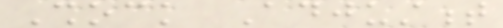Shock Adjustment
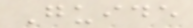Guide
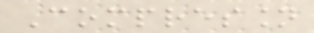Compression
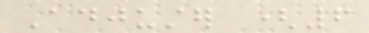Adjuster (6
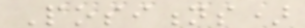Positions)
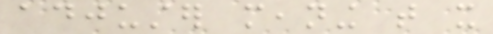adjuster meaning that it
